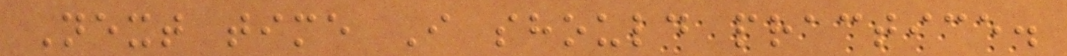Next time I should practice.
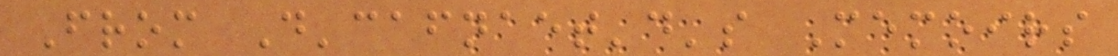From D'cafnaet'd's Memoirs
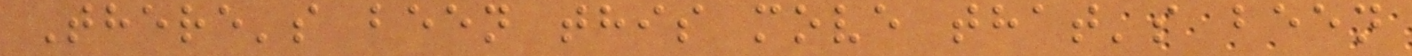There's been this move that's been
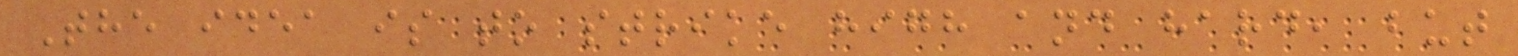The idea is to strike high and hard, but
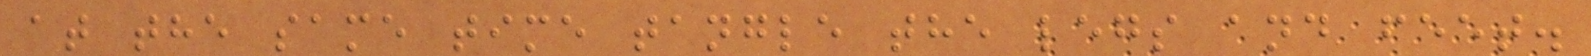at the same time tangle the legs and feet.
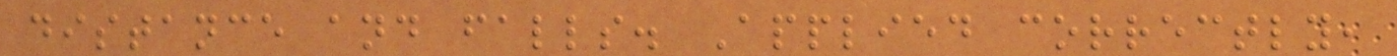distance and falls. Applied correctly,
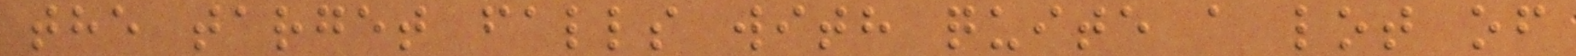the target falls with quite a lot of
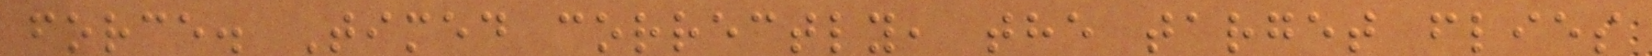force. Timed correctly, the target flies
